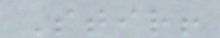Stir!
